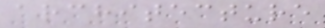architecture
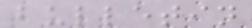bulletin
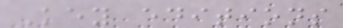Key editions
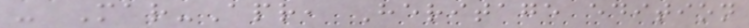- Mar-Apr, Heritage edition
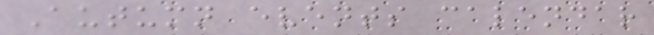Autumn events calendar
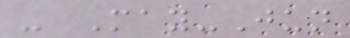- May-Jun
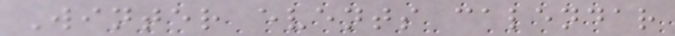Winter events calendar
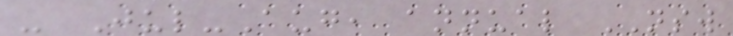- Jul-Aug, annual NSW
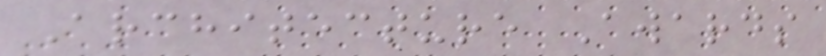Architecture Awards
